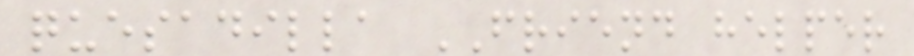quesadilla FRIEND helper
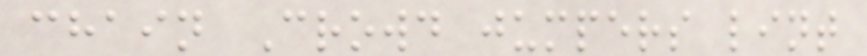chain Crowd jumpers lint
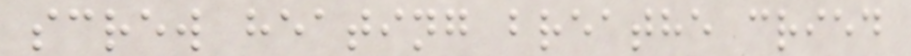screw heating breathe cried
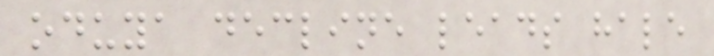oduya decline leads hale
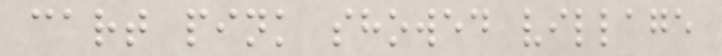cart pink showed village
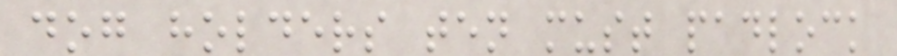dog holders ten must padlock
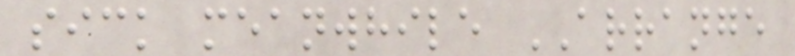sick meanwhile ARRANGE
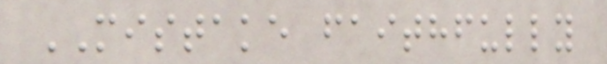MISTAKE faithfully
